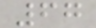67
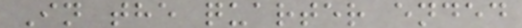In the quarter ended
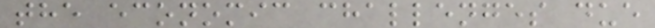the economic challenges due
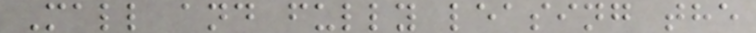Mall and fully leasing the
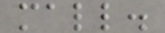mall.
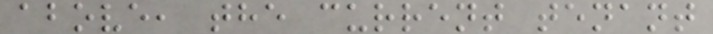above, the current tenant
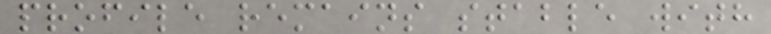profile remains stable with
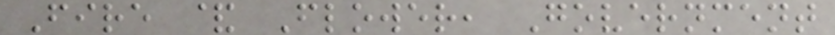Fire & Flower, Government
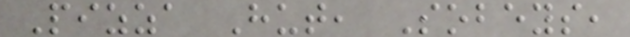Pizza Hut, Sobeys,
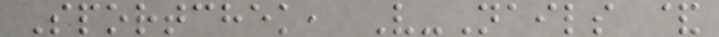Sportchek, V-Nails &
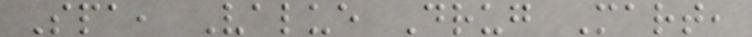Spa, Value Drug Mart,
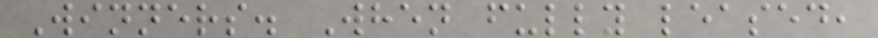Winners. When fully leased,
